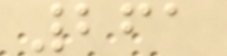261
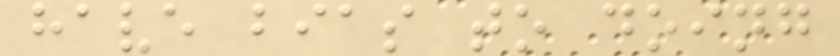have bias to doing
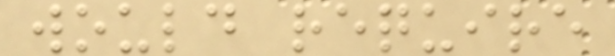would require
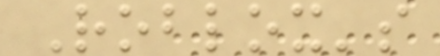Roblox's
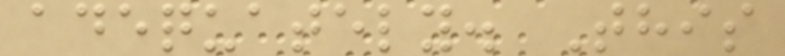adequately. This
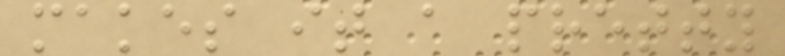makes it a pretty
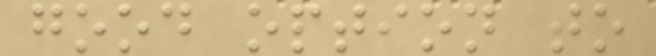good option to
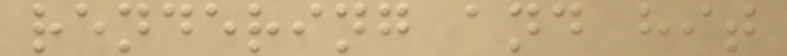rendering and hit
